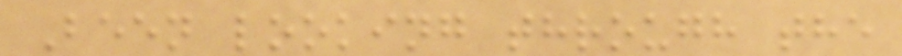Been looking through the
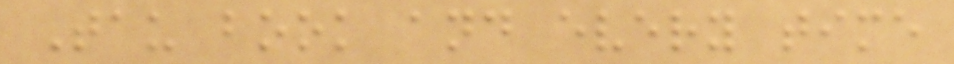Tau book and every time
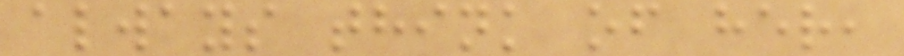always think of her,
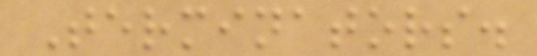Terminators.
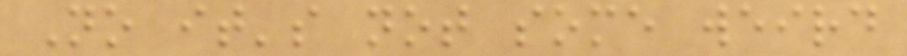No it's not some weird
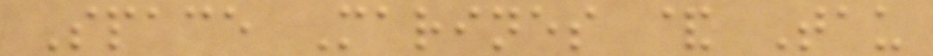Space Marines & Tau
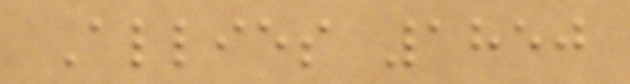Allies 1850
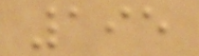195
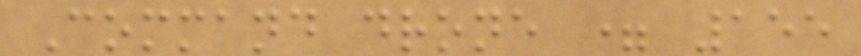Command drone = 155
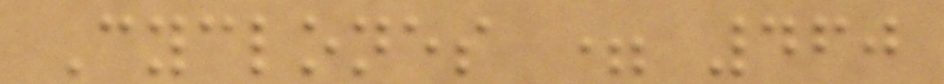Cyclones = 460
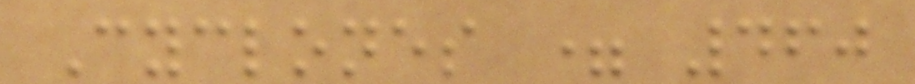Cyclones = 460
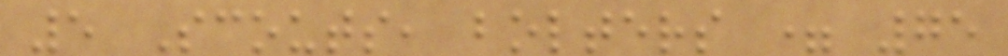5 Scouts, bolters = 75
